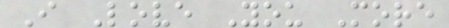I Love You More
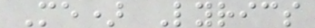Me) Lyrics
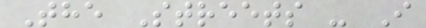The Streets - I
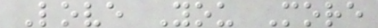Love You More
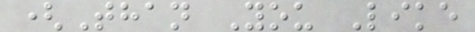(Than You Like
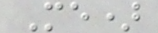Me)
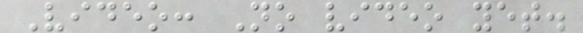Video: No video yet.
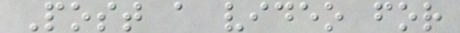Post a video for
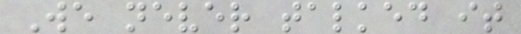We never talked it
